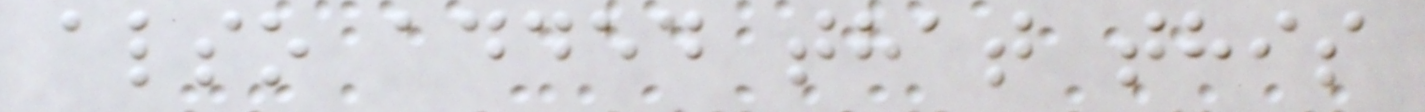also added that this
